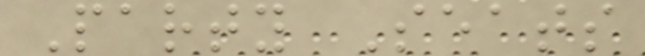Party Seats
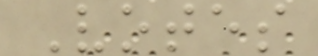Votes
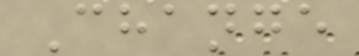Change
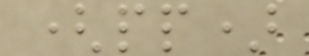(pp)
